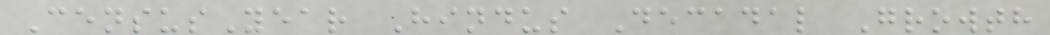CensusYear Hindus Decadal Growth
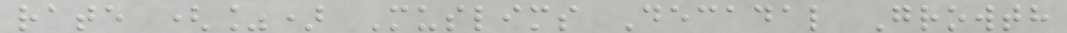rate (%) Muslims Decadal Growth
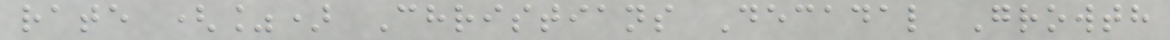rate (%) Christians Decadal Growth
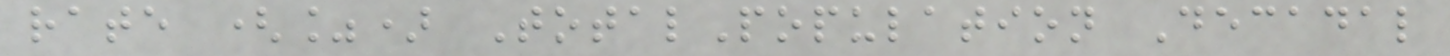rate (%) TotalPopulation Decadal
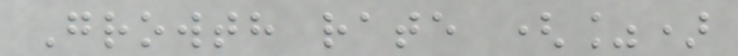Growth rate (%)
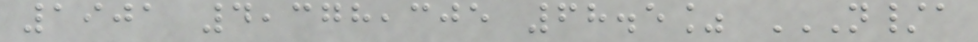1901 4,378,305 68.5% N/A
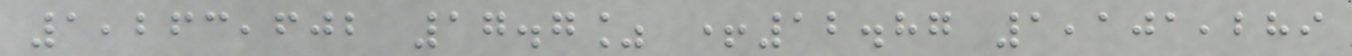1,263,602 17.7% +12.87 1,101,289
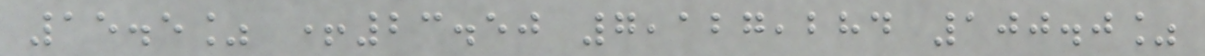15.5% +23.50 7,127,284 100.0%
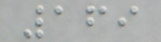169
